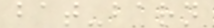bat-barn
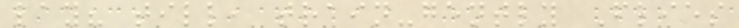lay? till, train-gently Flies
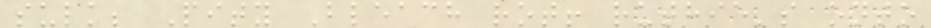sulk; Pity Bleach rot! ruthie's onto
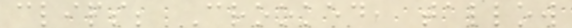clips; Crooked, tallow
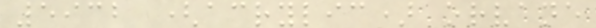5932 (acrylic) orvane
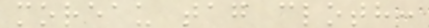moreau tag cloth:
